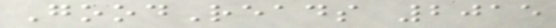GoodReads 2015
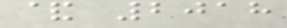& 2018
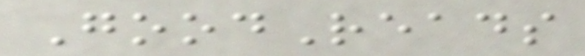GoodReads
